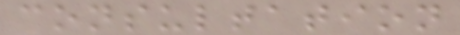consultation
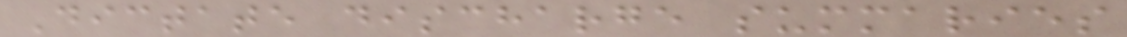Dictate discharge summaries
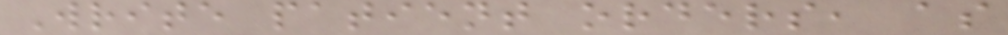Write patient orders, as
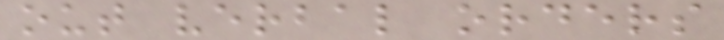out verbal orders
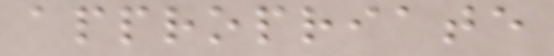appropriate
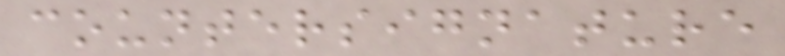countersignature
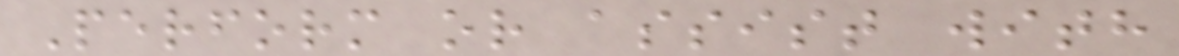Perform or assist with
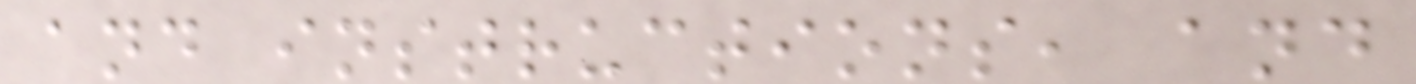and instructions, and
